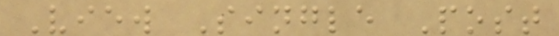View Single Post
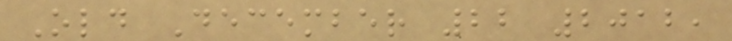Old December 22 2012,
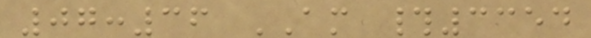07:36 AM #3354
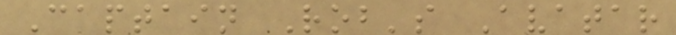Captain Rob's Avatar
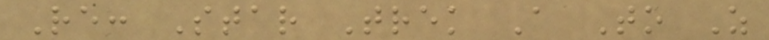Re: Star Trek A To Z
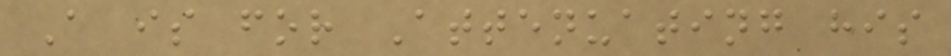A is for Attenuating his
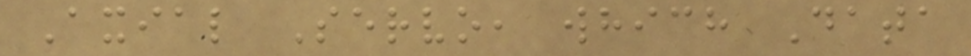Axial Servo, which Data
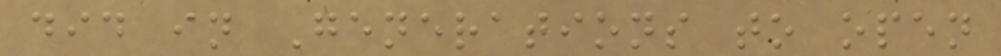did in Generations to open
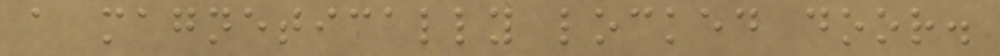a magnetically locked door.
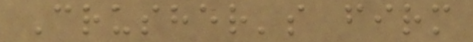Crusher's firm
